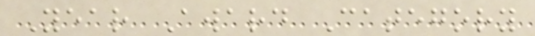Year Award Category
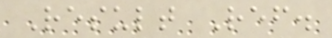Result Ref.
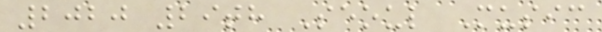2020 29th Seoul Music
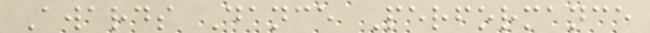Awards Dance Performance
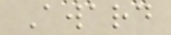Award
